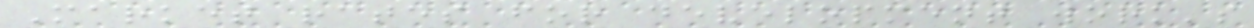Market rates for development work's
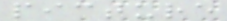picture
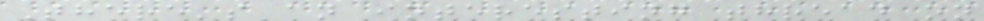There's an interesting thread on
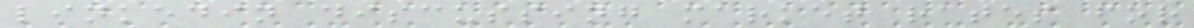linkedin discussing market rates for
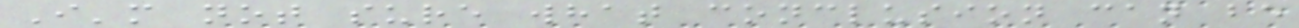I'm not sure what conclusion can be
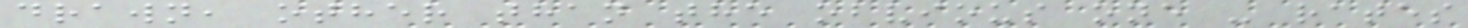drawn, other than the obvious one - rates
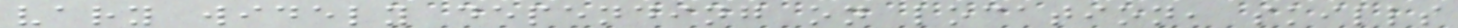vary widely depending on location, skills
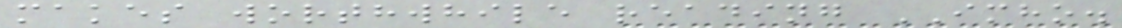makes worthwhile reading IMHO.
